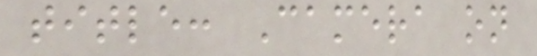title: Camera on
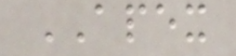APEX
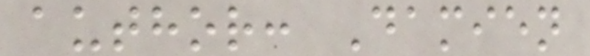author: Damien
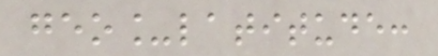geo_latitude:
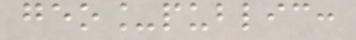geo_public:
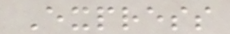Express
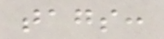tags:
